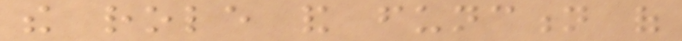the role and function of
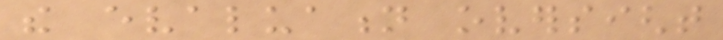the evaluation oversight
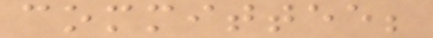committee;
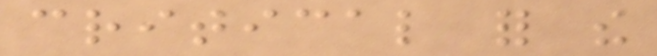critical for the
